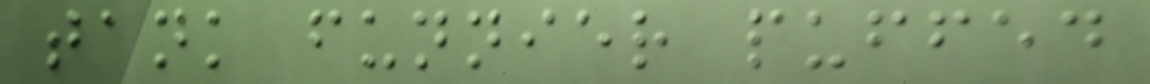tank funnier puffed
